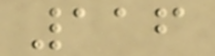116
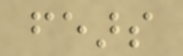fears
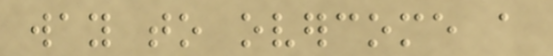way to overcome a
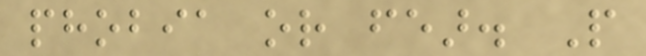phobia or fear. People
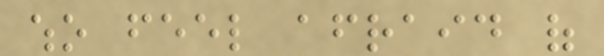who feel afraid of
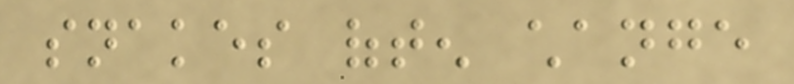snakes often change
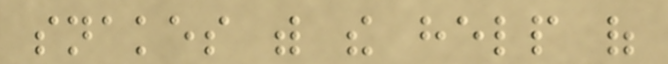snakes with the help of
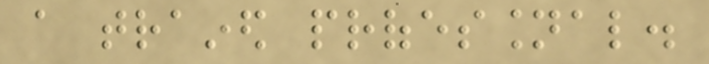a trained professional.
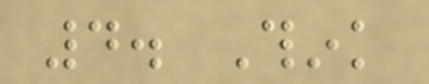4. Think
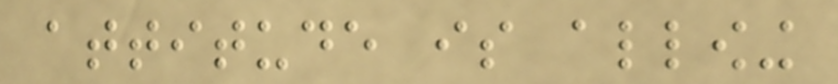attitude is allowing
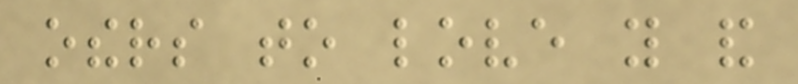others to love you and
